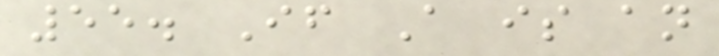55. If A is an
